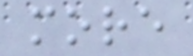more
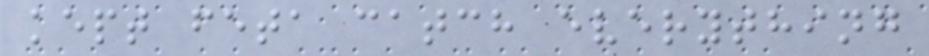kept feta catch everything
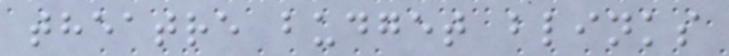theatre budget blinks
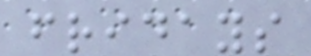fridays
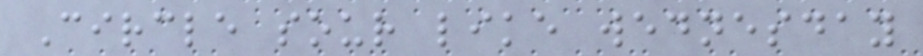Circle sour like wednesday
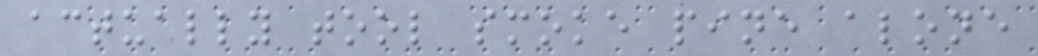actually tool smoke pine alone
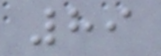89
